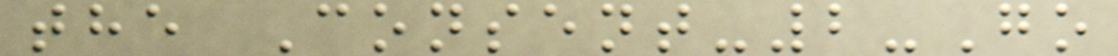the Consent-2-Go
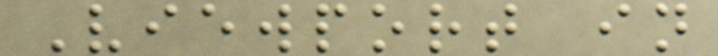Viewport in
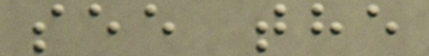see the
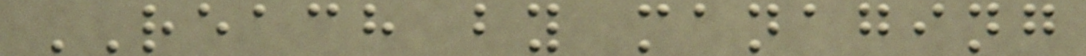REACH by managing
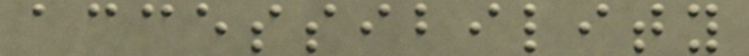accessibility
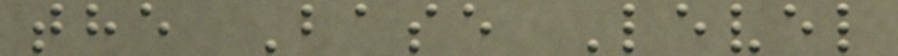the Base Level
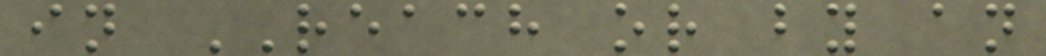in REACH or by an
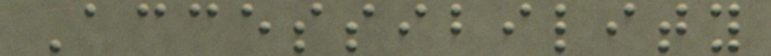Accessibility
